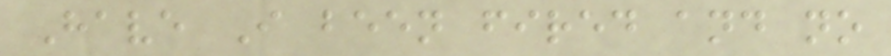Have I been fired and no
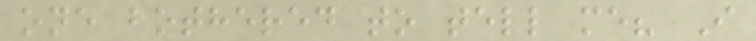one bothered to tell me? I
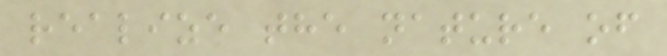realize the nature of
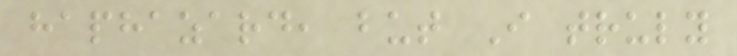haphazard, but I truly
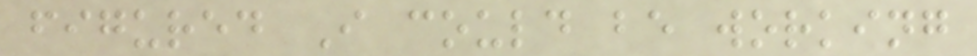figured I could be working
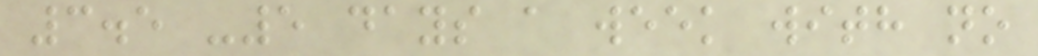3.5 -5 days a week with no
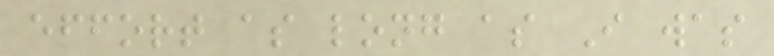effort as long as I was
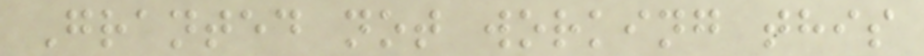Granted not working this
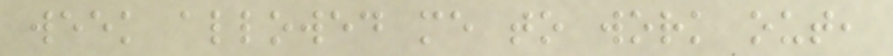week allowed me to work out,
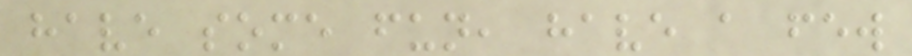have some fun, have a few
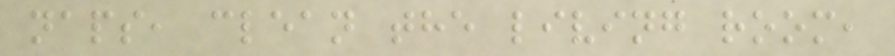naps, clean the living room,
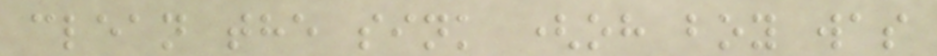clean the sink (oh boy was
